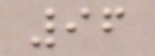96
